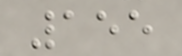155
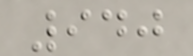940
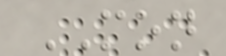MON
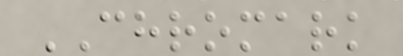CHROMARK
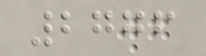2776
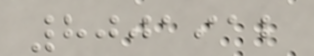8001912
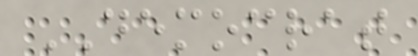DEMOCRAT
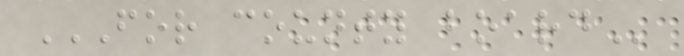FOR COUNTY BOARD
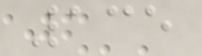135
